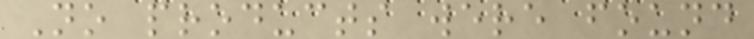No products were found
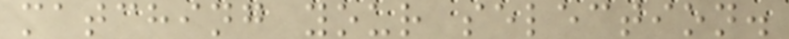matching your selection.
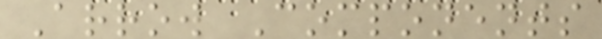Arrow Components
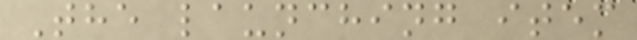The launching item
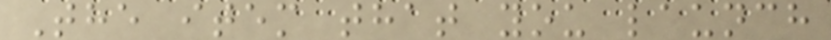The item that you launch
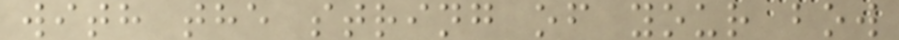with the string of your bow
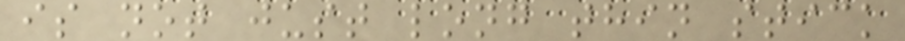is not just long thin stick
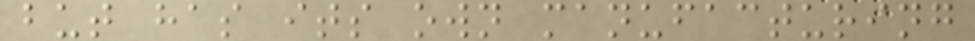but has its own manufacturing
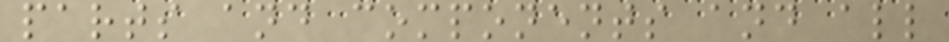parts and components and all
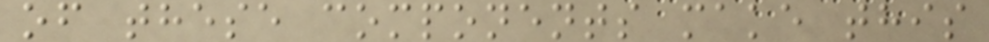of these components make this
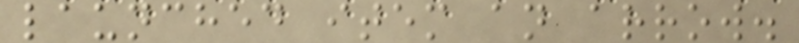launched item an arrow.
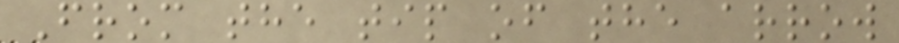From the tip of the arrow
